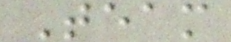Team
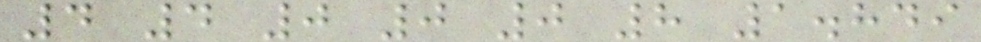4 4 0 0 0 8 1.849
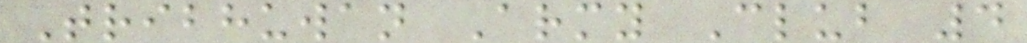Tribhuwan Army Club 4
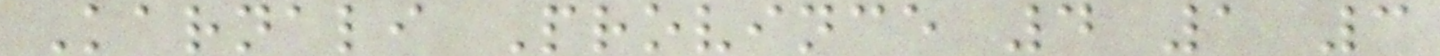Karnali Province 4 1 3
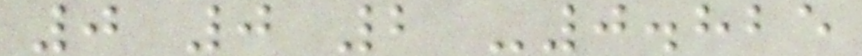0 0 2 -0.825
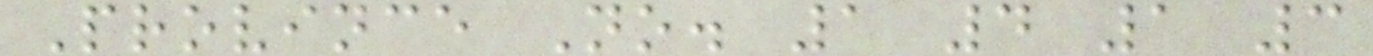Province No. 1 4 1 3
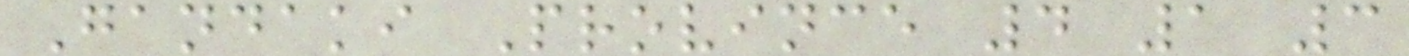Gandaki Province 4 1 3
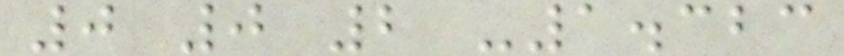0 0 2 -1.323
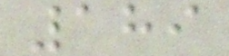189
